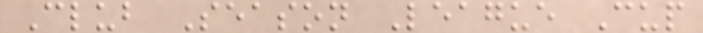Club Season League Cup
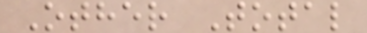Other Total
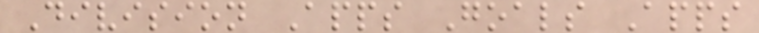Division Apps Goals Apps
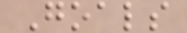Goals
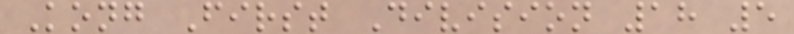Kong First Division 18 5
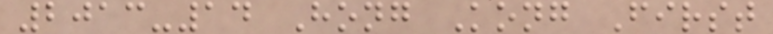2013-14 Hong Kong First
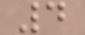4
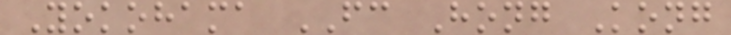Yokohama FC Hong Kong
